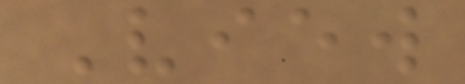View
